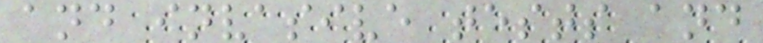and invasive tests and
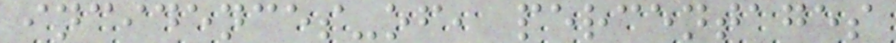incidences-of, percentages
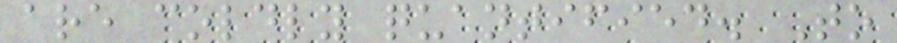are coldly quantified. To
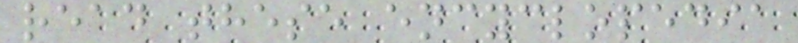read these encyclopedia
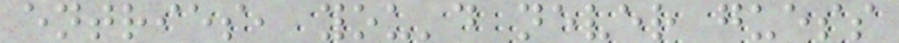entries, you'd never guess
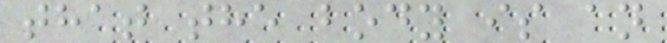that the body is an
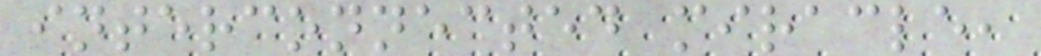interconnected miracle,
